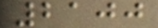2100
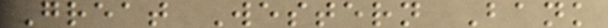Great Western Bank
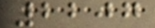2207
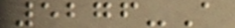5276-A
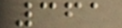361
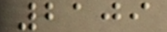2109
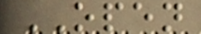OPEN
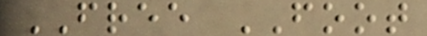FREE FOOT
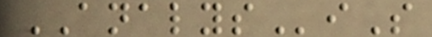ANALYSiS
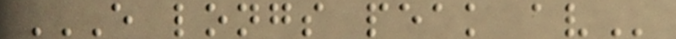E LONGS PEAK AV
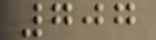707
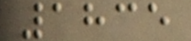1835
